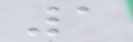1
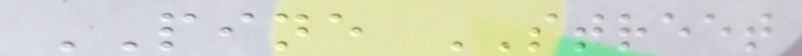PINE STREET
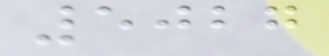5027
